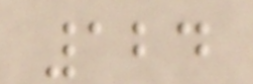124
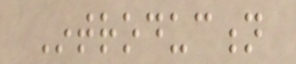Introduction
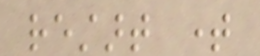restart time
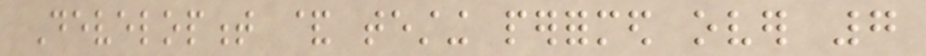Development & testing performed over 7
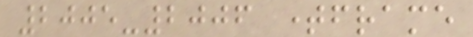2005-2006 timeframe
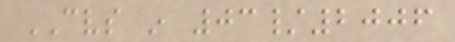CVS in 03/2006
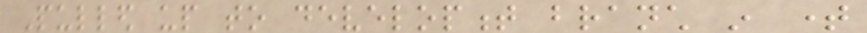Pulled up to development branch in time
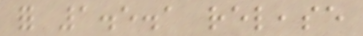for 1.5.1 release
